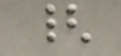{
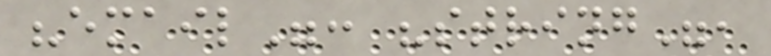"email": "string",
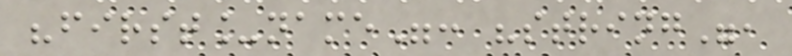"first_name": "string",
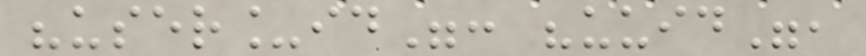"user_id": "uuid",
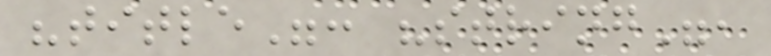"title": "string",
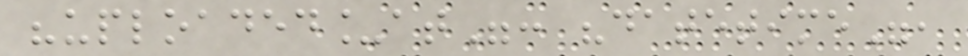"uploaded_at": "datetime",
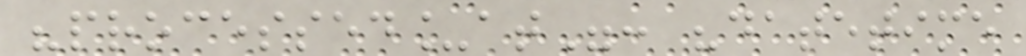"processed_at": "datetime
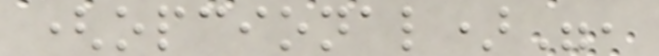(opcional)",
